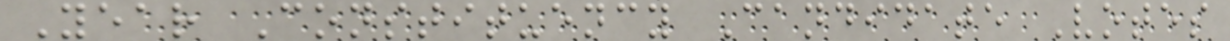Year Constituency Candidate Votes
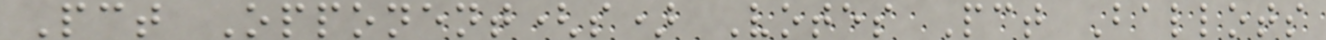Pct Opponent(s) Votes Pct Ballots
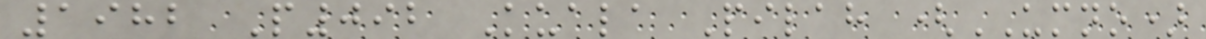1982 P092 Kuala Pilah (UMNO)
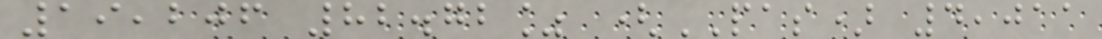19,206 82.72% (PAS) 4,011
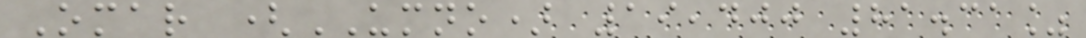Omar (UMNO) 19,400 81.31%
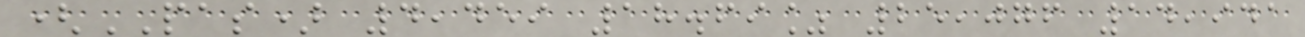(PAS) 4,459 18.69% 25,076 14,941
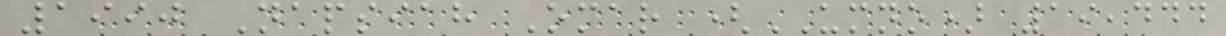1990 Napsiah Omar (UMNO) 19,444
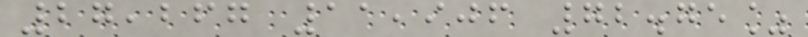27,267 11,906 72.75%
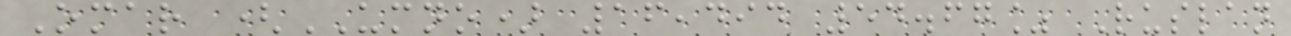Omar (UMNO) 16,494 54.67% Ruslan
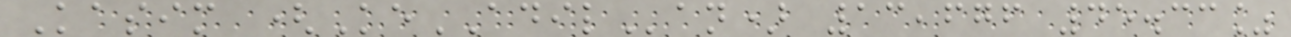Kasim (KeADILan) 13,676 45.33%
